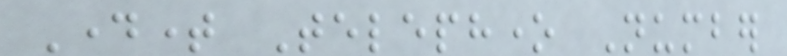Daytime Telephone Number
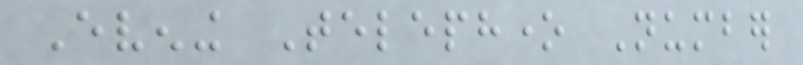Evening Telephone Number
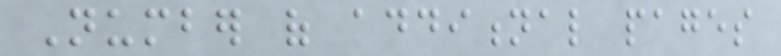Number of additional pages
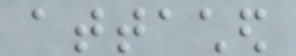attached
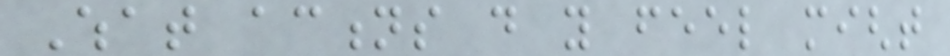What actions do you feel might
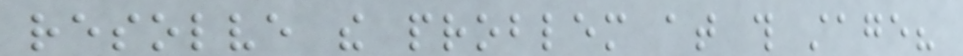resolve the problem at this stage?
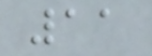11
